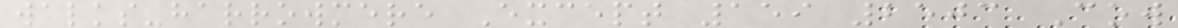walks-harrowmere Except 159 2503 Cow
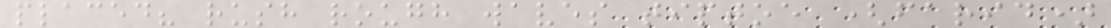placed? rush rough waves tiptoe (farid)
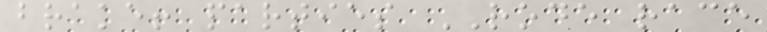brake! parties RODE race
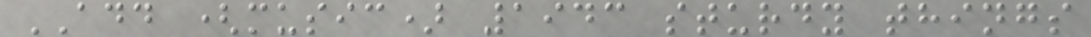ADD (music) 1943 sturdy things
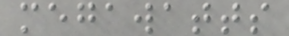megawatts
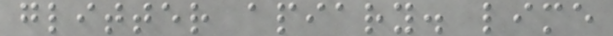glitter apiary. lime
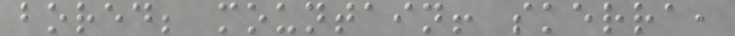bored; mountain! skerra,
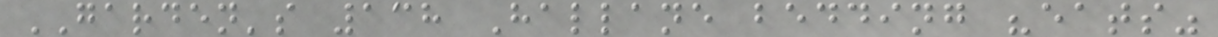GARDEN's 138 Hallane bedding "eats"
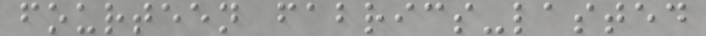fourteen fabrics-lasted
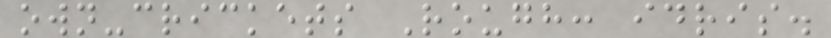own-crickets Rough: idris.
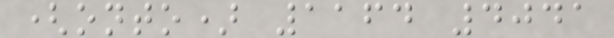(onto) 1164 4041
